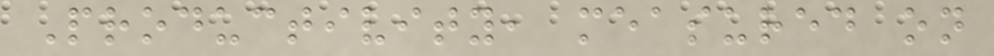Productivity, measured on
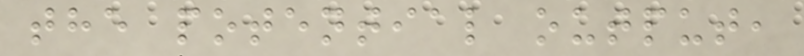the potential output,
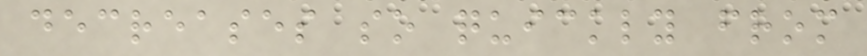decreases so quickly from
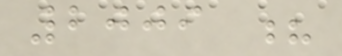2009 ?
